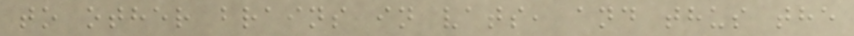to other brains in vats, and thus the
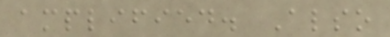amplified. Also
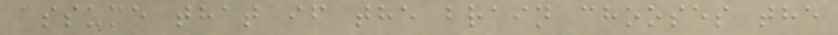assume that if the brain chooses the
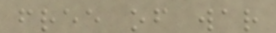free of war
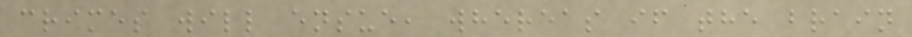crimes will ensue, whereas if the brain
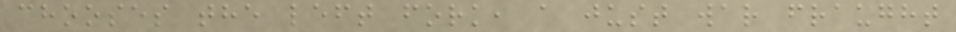chooses the left fork, a just war fraught
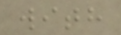with
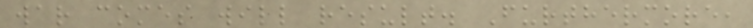war comes will result. Furthermore,
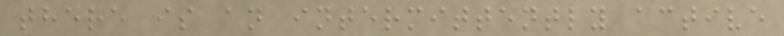there is an intermittently active
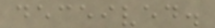deceived.
